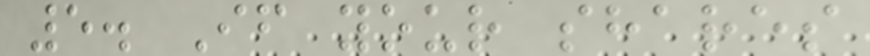5. If your shares
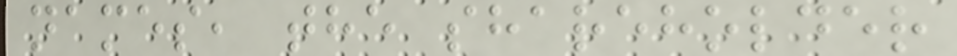names, the shareholder
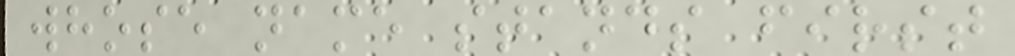whose name stands first
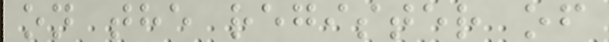on the register of
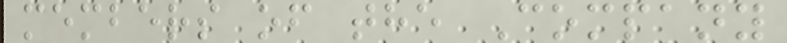members of the Company
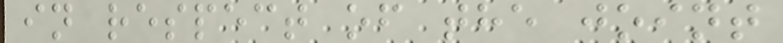in respect of the joint
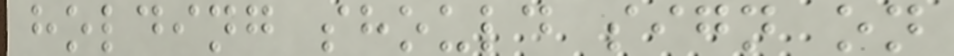holding should sign on
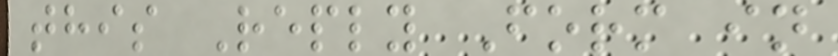this Reply Form in
